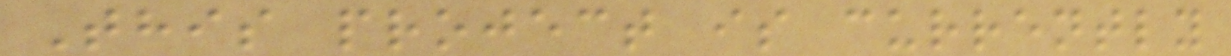This project is currently
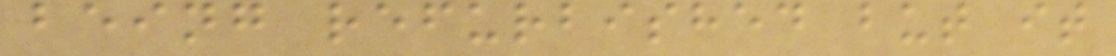being refurbished but it
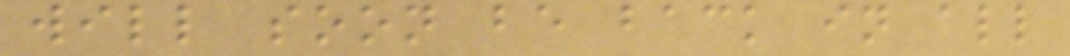will soon be back in all
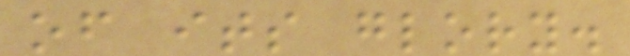of its glory.
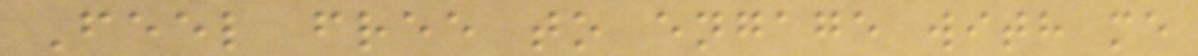Feel free to engage with me
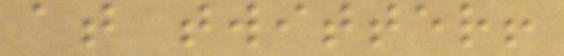at twitter!
